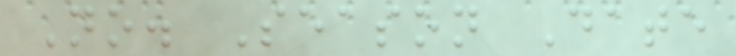No. Season Date
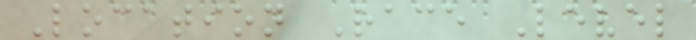Location Race Level
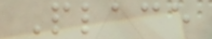Place
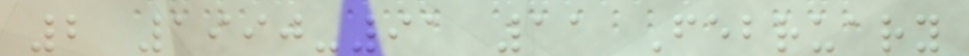2 1990-91 11 February
